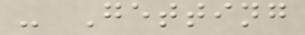- Getting
